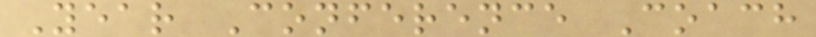Year Conference Coach
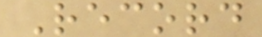Record
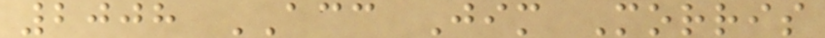2008 ACC Jim Morris
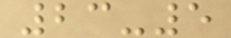23-5
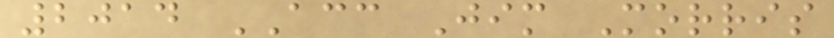2014 ACC Jim Morris
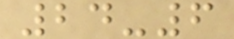24-6
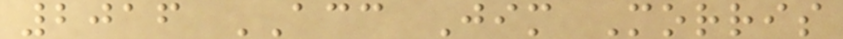2016 ACC Jim Morris
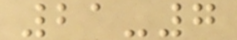21-7
